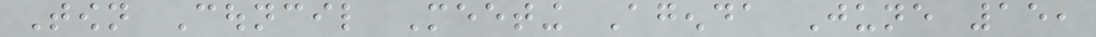Town Council Meeting Agenda June 15,
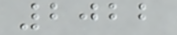2022
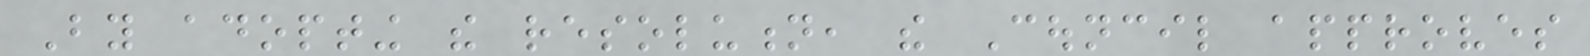By adopting the resolution, the Council approves
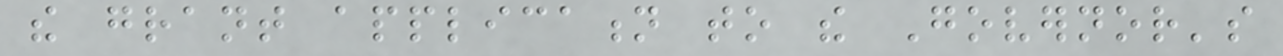the grant application to the Governor's
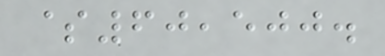$60,500.
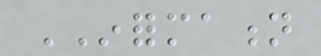INFORMATION
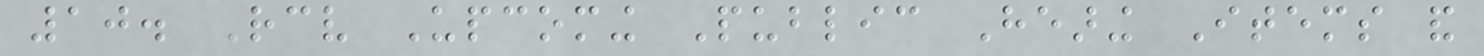10. Receive Upcoming Public Hearing Items and
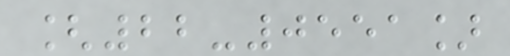[22-0551]
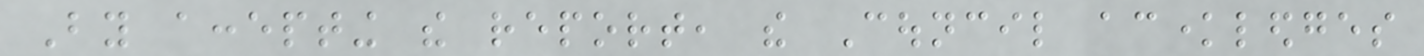By accepting the report, the Council acknowledges
